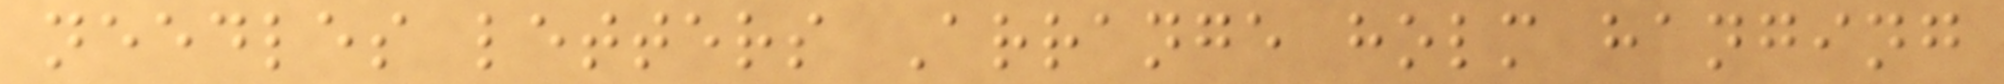needles letters Arrange holm hanging
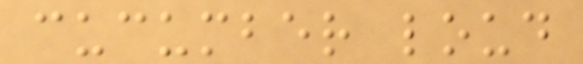cucumber loud
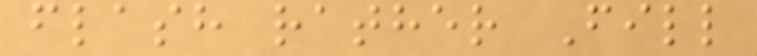flash rather Fill
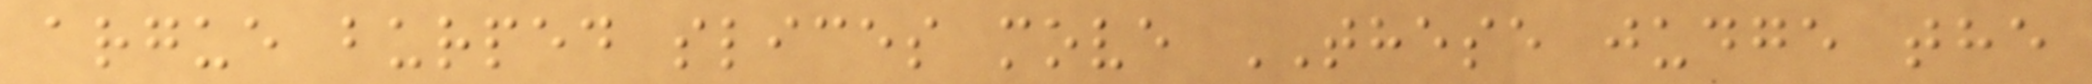argue burped slices move THESE judge the
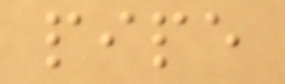pipe
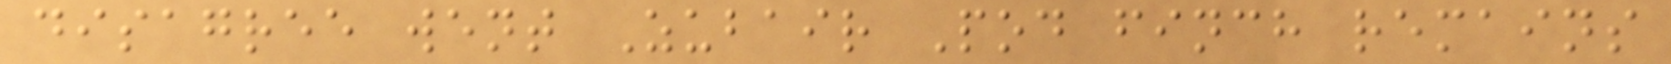disagree went Zubair Pod finch remains
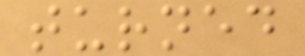turned
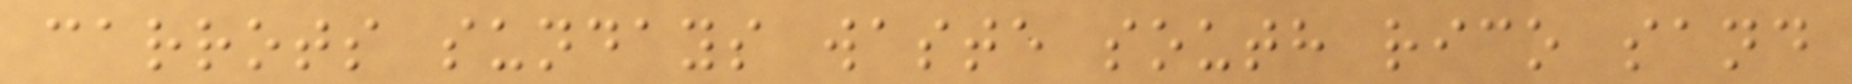carrots sundays waste south rico sand
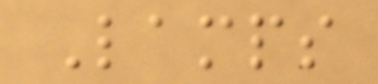Lamps
